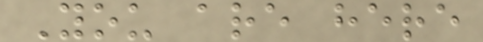You are here
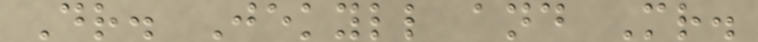Dr. Jekyll and Mr.
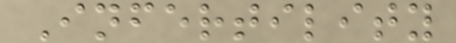Infertility
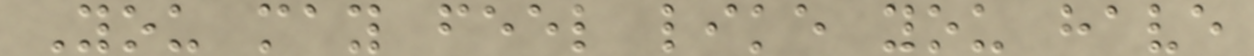You may feel like you have
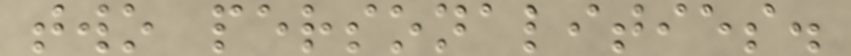two personalities.
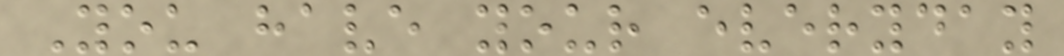You have your everyday
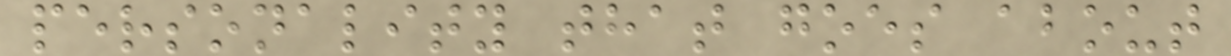personality that goes about
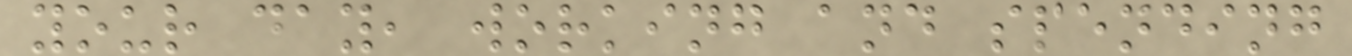your day, working and spending
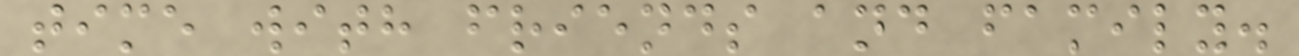time with friends and family.
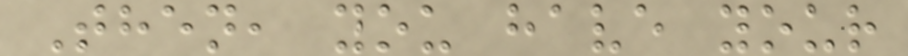Then, you have your
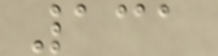131
